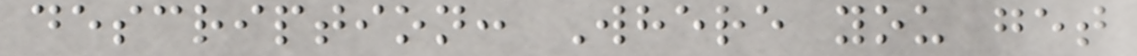description: Where you get
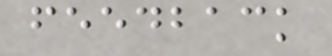feedback
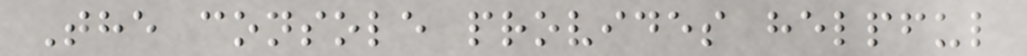The console provides helpful
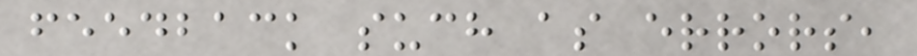feedback such as errors,
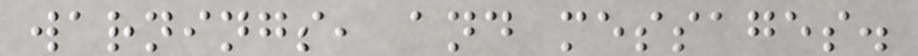warnings, and messages.
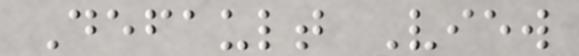Default View
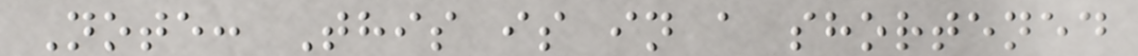Note: This is in a shortened
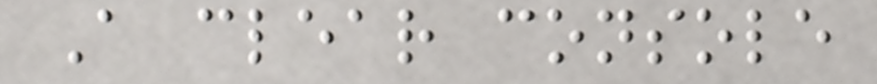A clear console
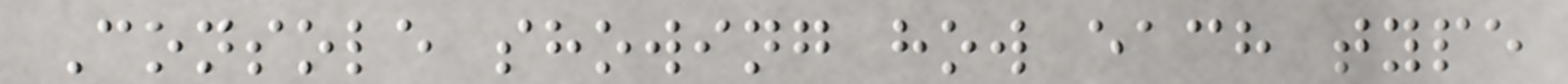Console showing how each type
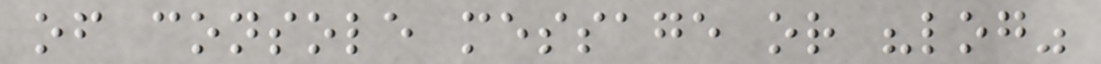of console message or "log"
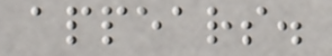appears.
